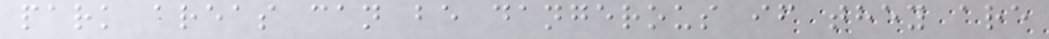park areas can be dangerous if they are
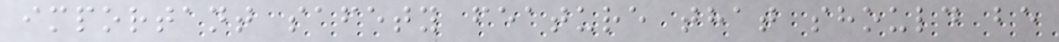important safety feature that should be
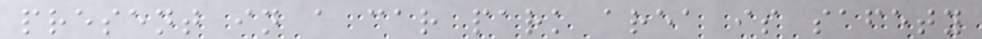present in a car park area is safety
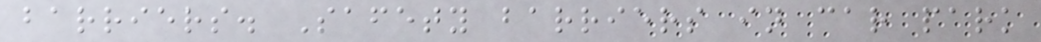barriers. Safety barriers in car park
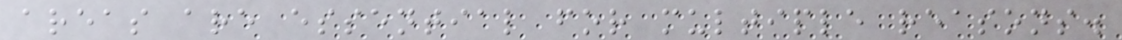areas are essential for multiple reasons.
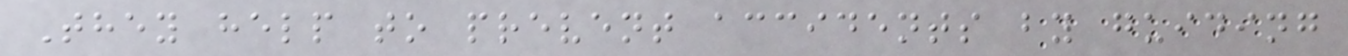They help to prevent accidents by guiding
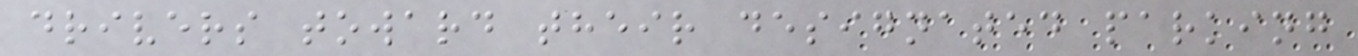drivers toward their designated parking
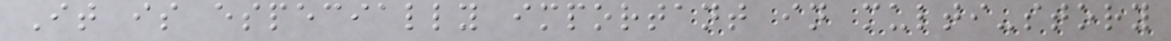It is especially important in multi-story
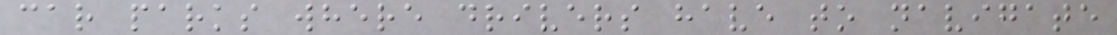car parks where drivers have to navigate
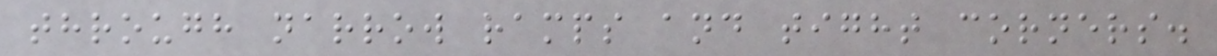through narrow ramps and tight corners.
